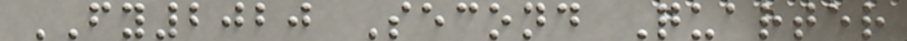FY2020 Second Quarter
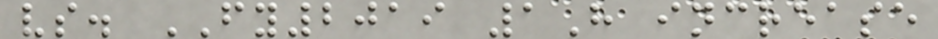vs. FY2019 1H increase
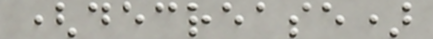(decrease)
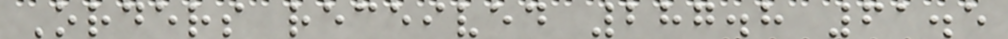Orders received 287.8 61.5
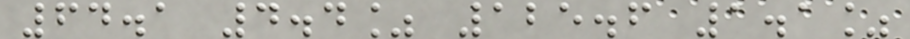64.1 4.4% 125.6 1.1%
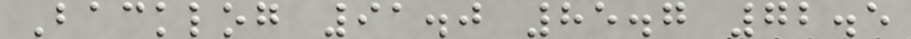Backlog 91.0 85.7 72.5
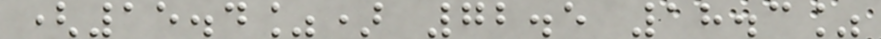(15.4%) 72.5 18.3%
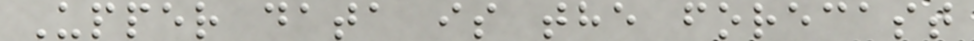Upper data is the forecast
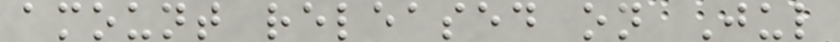amount released on Jul
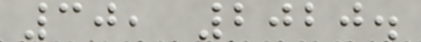30, 2020.
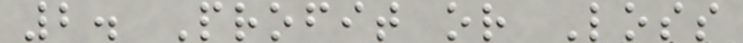2. Profit or Loss
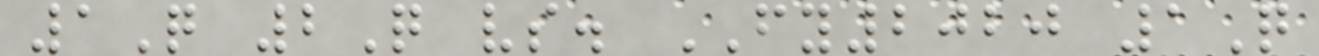1Q 2Q vs. FY2020 1Q
